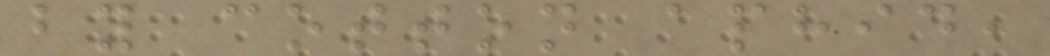by cotton aphid,
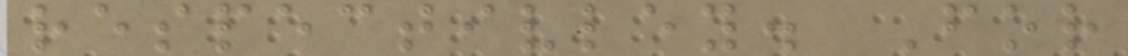respectivley. For
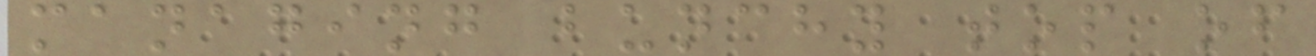managing bunchy top of
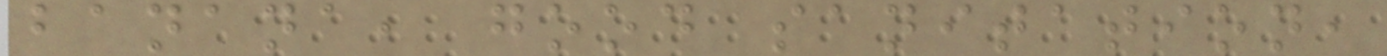banana, good sanitation,
